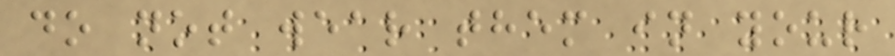do not wear them in your
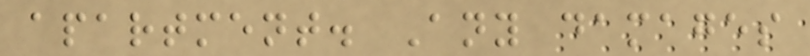apartment. Any damages
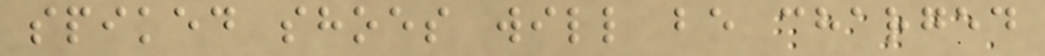spiked shoes will be charged
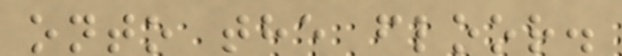onto the floor.
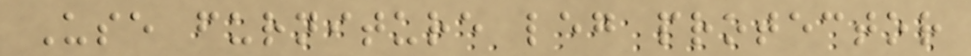Use furniture leg protector
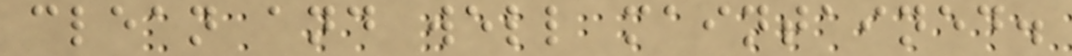clean and well maintained.
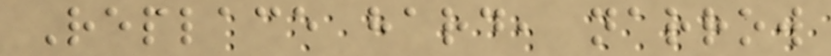Replace hard, narrow
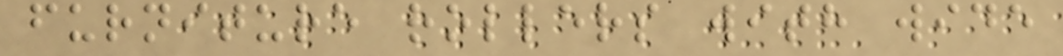furniture rollers with wide
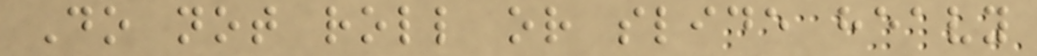Do not roll or slide heavy
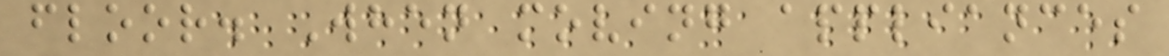floor. When moving appliances
